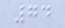74
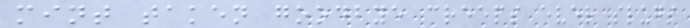mint taken goodbye creeps ever slugs
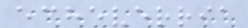echeverria
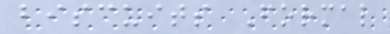biscuits Formal
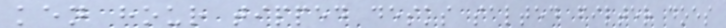ken hour tipped desks salted filter does
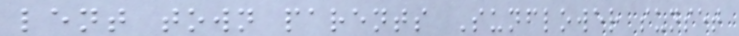lent town parents Sunflower sunset
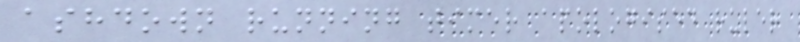ashdown running timer apologised ruler
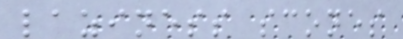laziness scones
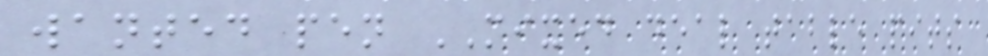wanted pen MIXED deal table pits
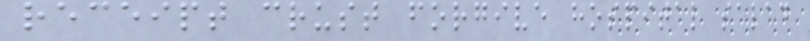receipt crust forgive hospital salad
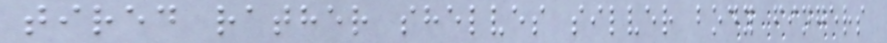tired rather shelves silver body fingers
